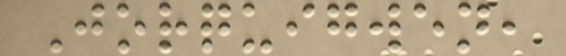Jorquigwen,
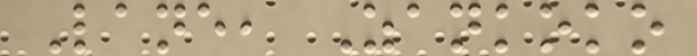Lane, Zankoko
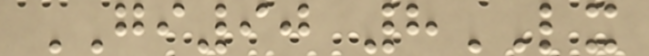GI90 8LX
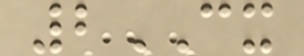2CX
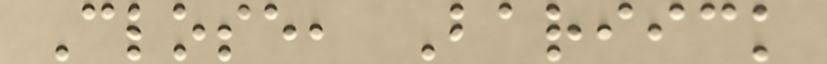Close, Bariick
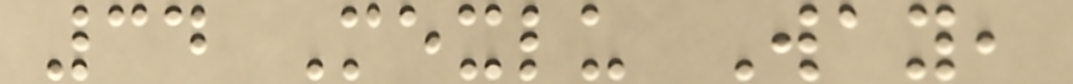34 Mexlu Way,
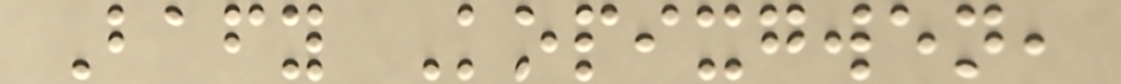Bafy Kopixgwen,
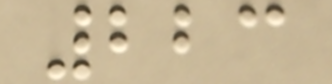223
